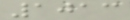1013
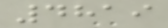4819
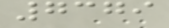7379
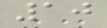10
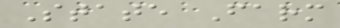State Farm
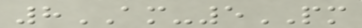8AM-5PM
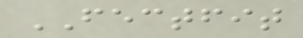FECTFIT
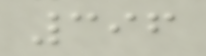396
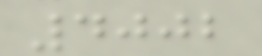4002
